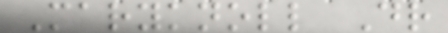Maryknoll Dr
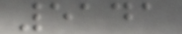5141
